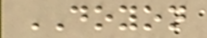DOYON
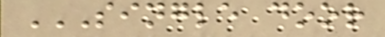SINGLE DOOR
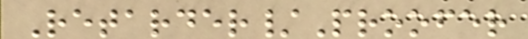Retarder/Proofer
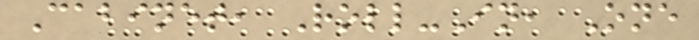Cabinet, Roll-In, One
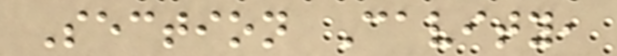Section Cavity,
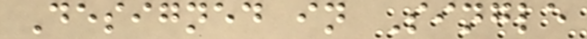Designed in Single
